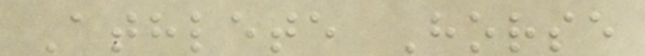Athlete Horse
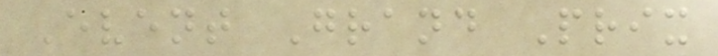Event Grand Prix
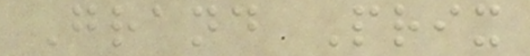Grand Prix
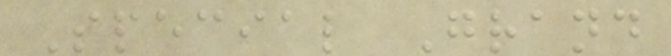Special Grand
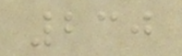230
